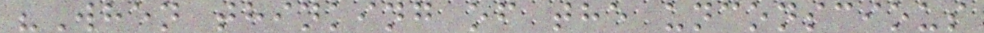"When thinking of the unconscious
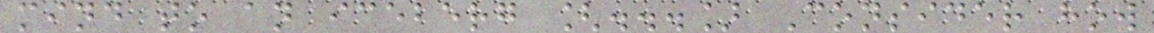mind to an iceberg [...] Consider how
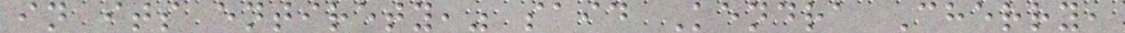in its entirety," said Kendra Cherry,
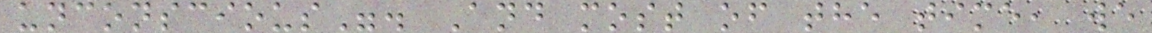unconscious". And most of the time, we
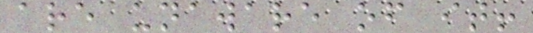are unaware of it!
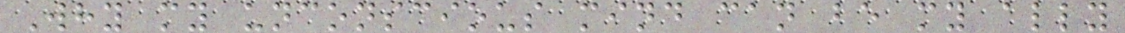Why my unconscious mind can be my ally
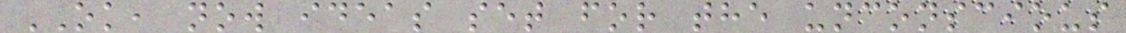OK, now ideas set for the unconscious
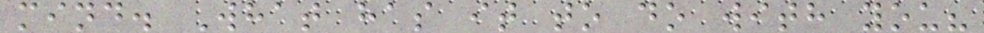mind. What has it to do with you?
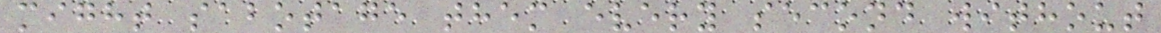might sabotage them every second without
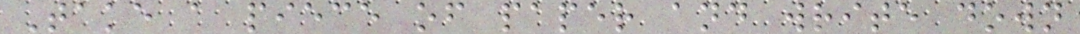Take a piece of paper and write down
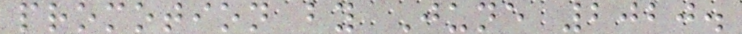promotion by June 2020.
